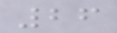26
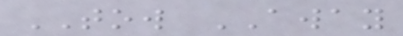TOW AWAY
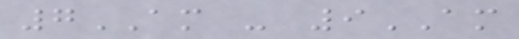7AM - 9AM
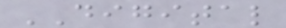DIGITAL
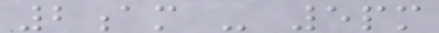2am - 5pm
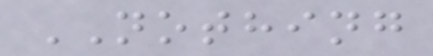NOTHING
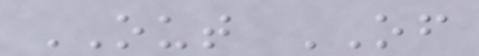OUT OF
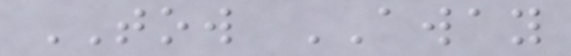TOW AWAY
